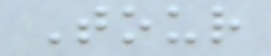Tour
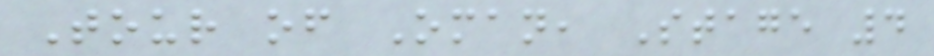Tour of Oman, Stage 4
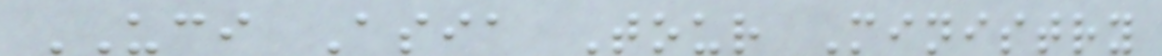UCI Asia Tour Ministry
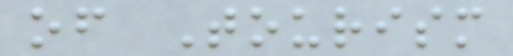of Tourism
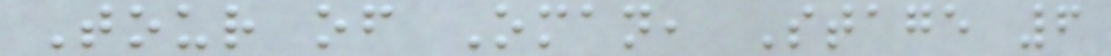Tour of Oman, Stage 6
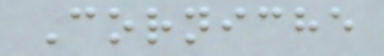Corniche
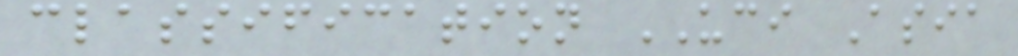classification UCI Asia
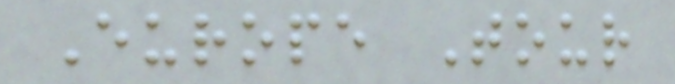Europe Tour
